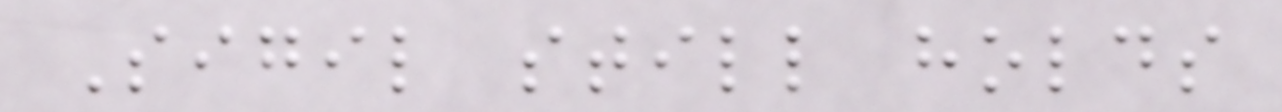Sigil still holds
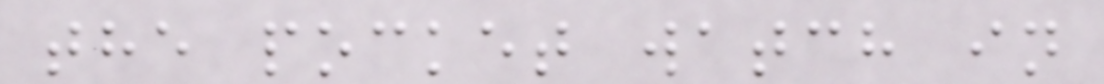the pocket watch in
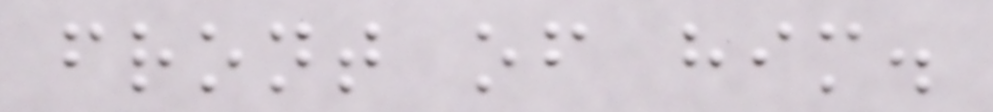front of him.
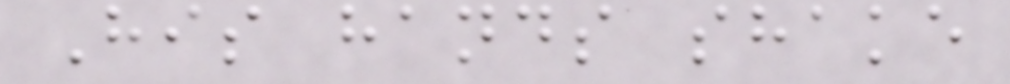His hands shake
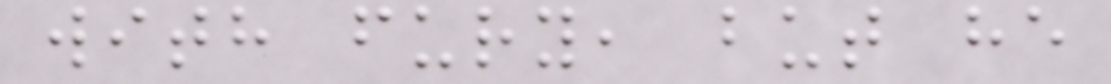with fury, but he
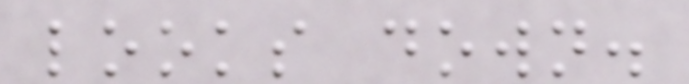looks down.
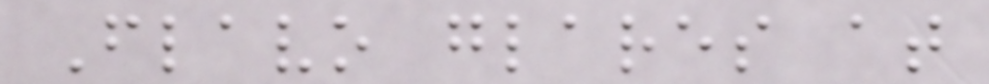Flavo glares at
